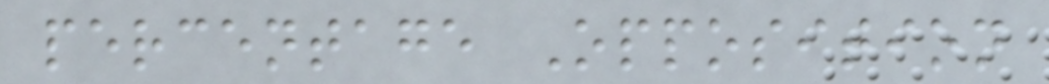percentage Opposition
